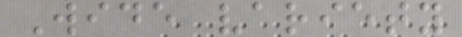Wide variety
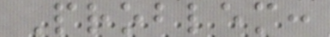Problem:
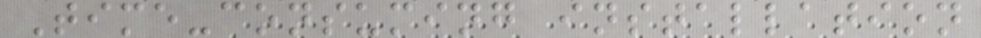Time-consuming installation
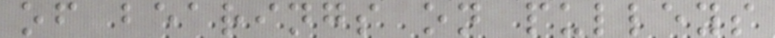of bearings on pulleys
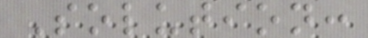Solution:
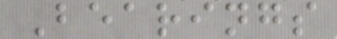Bearings
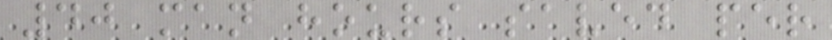40 man hours saved per
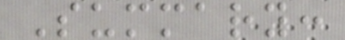Summary:
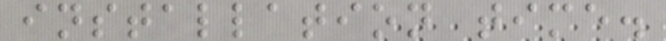installation time.
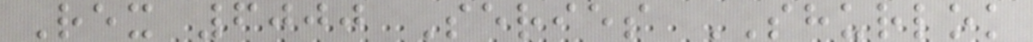Rex 6000 Series SHURLOK
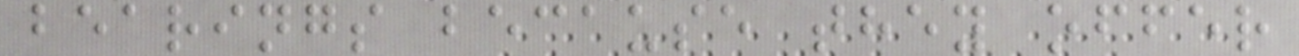bearings because they offer
